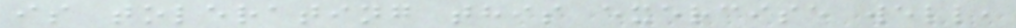is tolerating this exercise well,
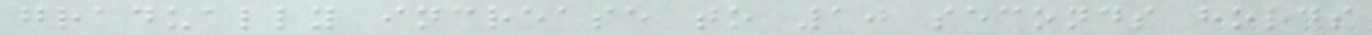gradually increase to 10 seconds holds
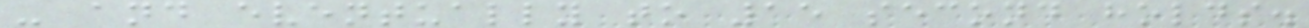- and eventually to 15 second holds.
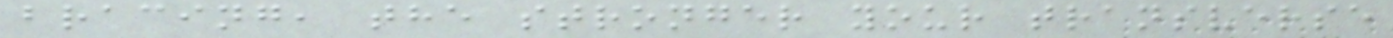bracing, the stronger your transverse
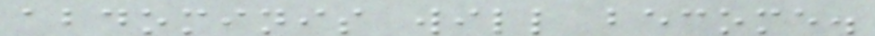abdominis will become.
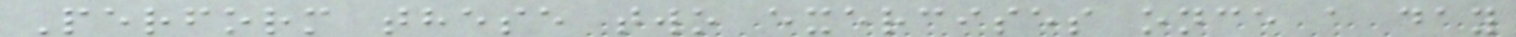Perform these two exercises once a day
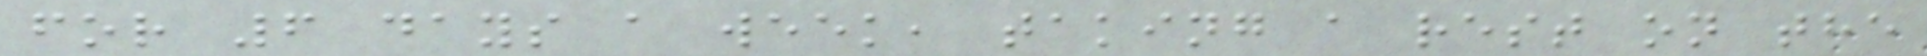for 6 days a week, taking a rest on the
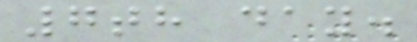7th day.
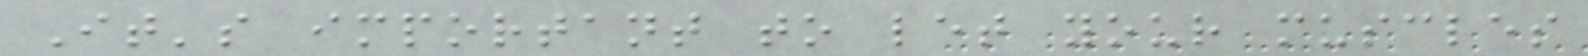It's important to let your muscles
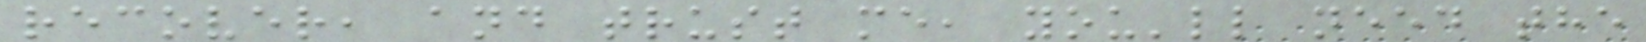recover, and trust me, you'll need the
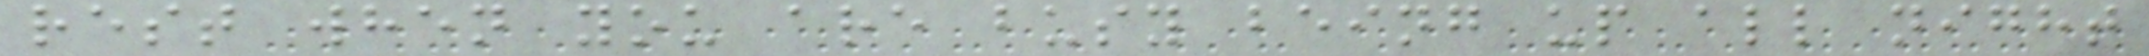rest when you are busy being up all night
